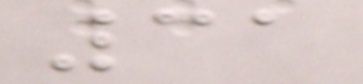31
